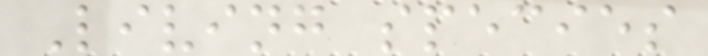Living species
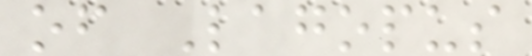of Lagopus
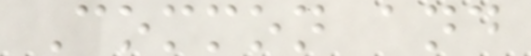Common and
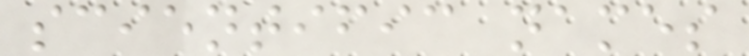scientific names
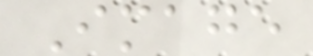Image
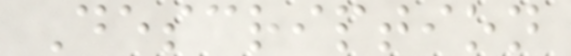Description
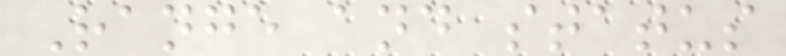Range and status
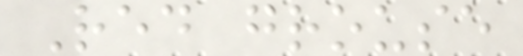Red grouse
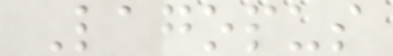Lagopus
